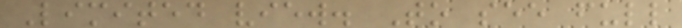Limited view. To see full
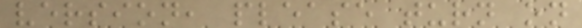version, please turn on
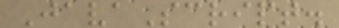JavaScript.
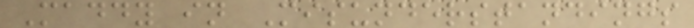Maddy in Misunderstandings
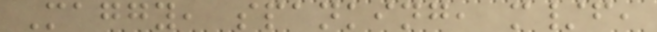Maggy, spanking, m/f,
